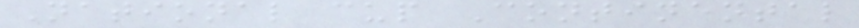National cup Continental
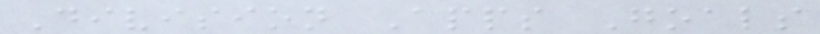Division Apps Goals
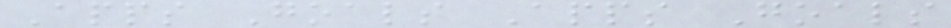Apps Goals Apps Goals
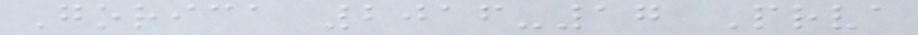Gorica 2016-17 Prva
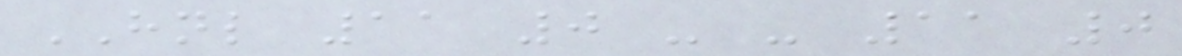HNL 11 0 - - 11 0
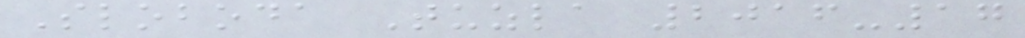Sloboda Tuzla 2016-17
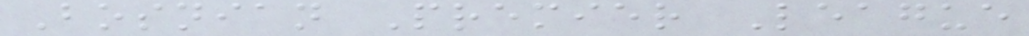Bosnian Premier League
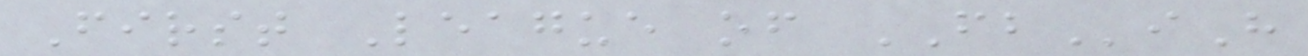First League of FBiH
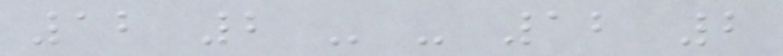12 2 - - 12 2
